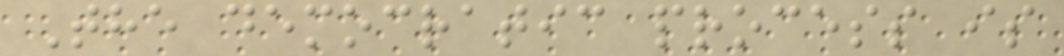The democratic process is
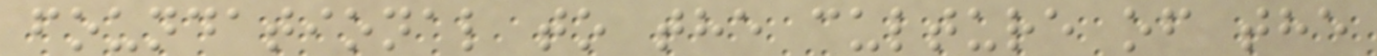foundational to the culture of the
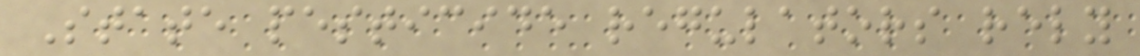State pesticide regulators rely
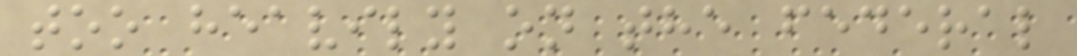too heavily on the federal
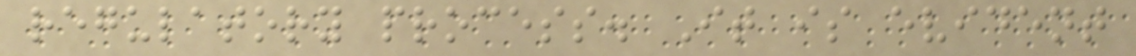regulatory process. It is evident
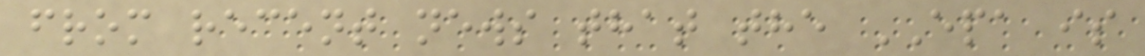from recent news that the EPA is
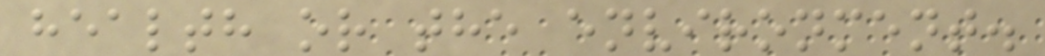health or the environment.
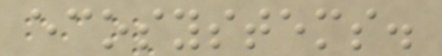ecosystems.
